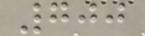700
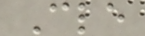Cle
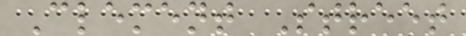Clement Street
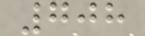708
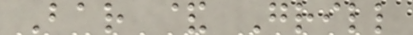Bar & Grill
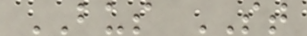BUS ST
